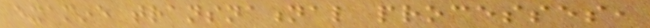examine transnational processes,
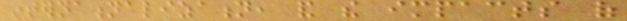internationalization, and the impacts of
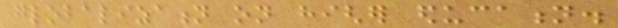globalization on higher education.
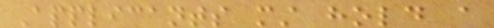Applicants must hold a
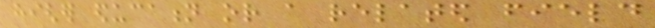higher education or a related field
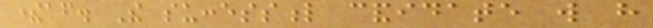thereafter. The successful candidate will have
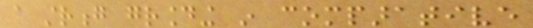a strong grounding in comparative
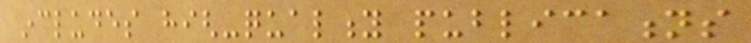includes high-quality publications
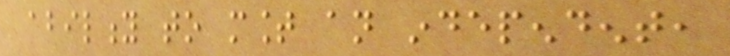ability to mount an independent,
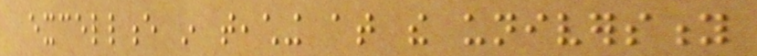excellence in teaching at the university
